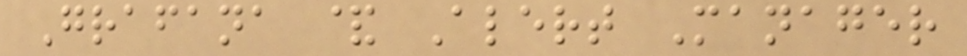Grafana & Alert Manager
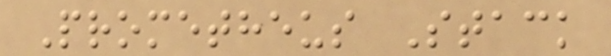Prometheus Stack
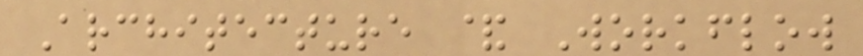Architecture & Workflow
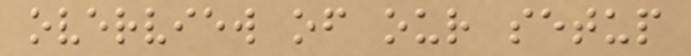overview of our setup
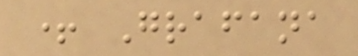+ Grafana
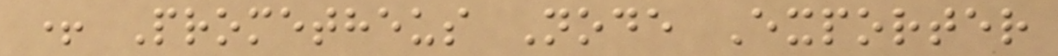+ Prometheus Node Exporter
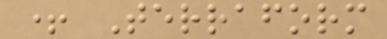+ Terraform
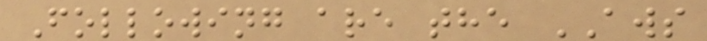Following are the AWS
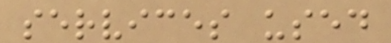services used
